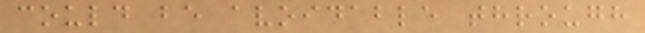could be avoidable through
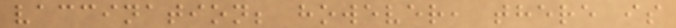vaccination; however, there is
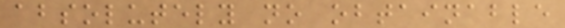absolutely no obtainable
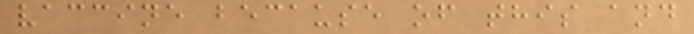vaccine because of this and
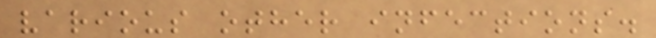various other infections.
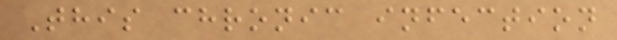This chronic infection
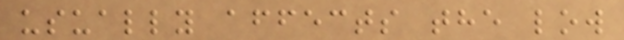usually affects the low
